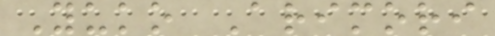Yuko Arimori
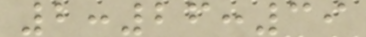2:26:39
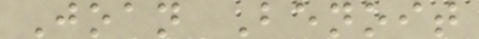Joan Benoit
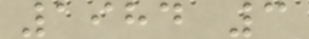1984 3
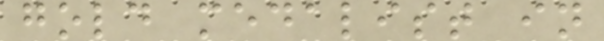gold medalist in
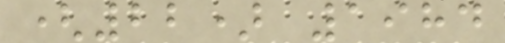(22) 1984
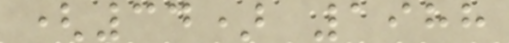(34) 1988
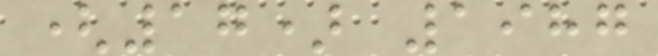(17) 1987
